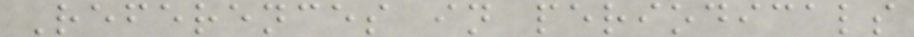References in periodicals
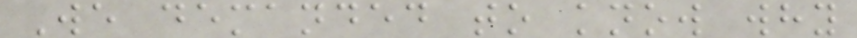We demanded to know why
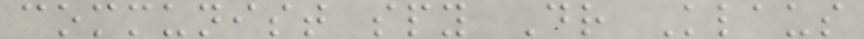communist spy Dr Klaus
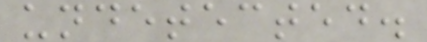undetected.
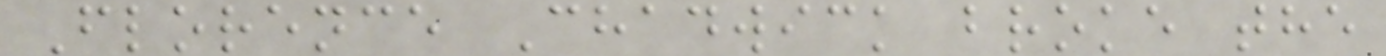Florence Chadwick broke the
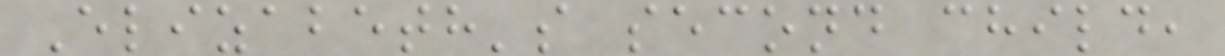Elizabeth's second child,
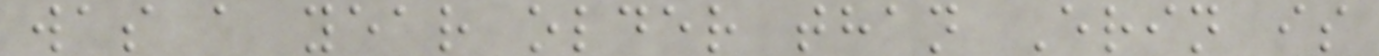was a year older than Erin is
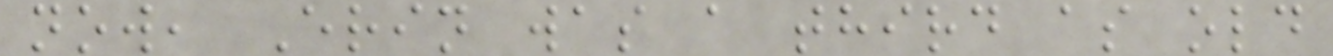now, Erin was a third as old
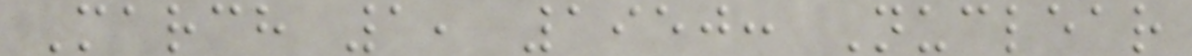March 1, 1950: Nuclear
